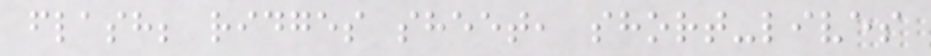flash; ridges sheet, short-lives
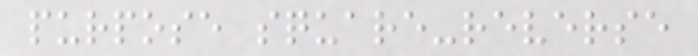purpose square-reverse
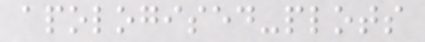apologised-plots
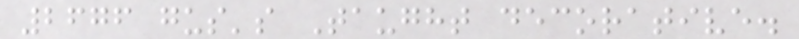2676 gus's Taught decorative.
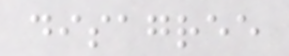disagree
